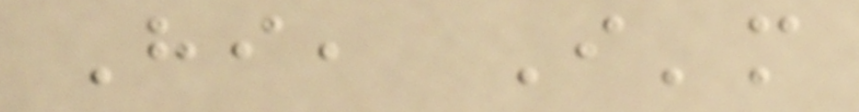Hi, I'm
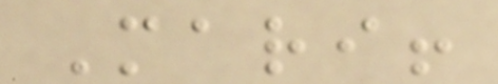Mari!
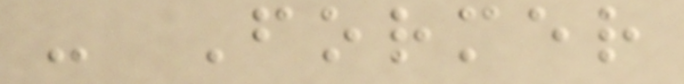- Former
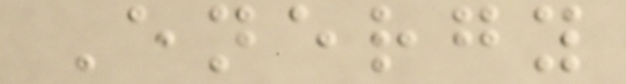Energy
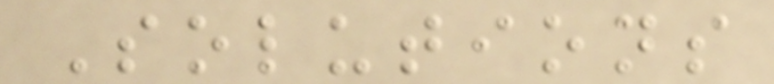Solutions
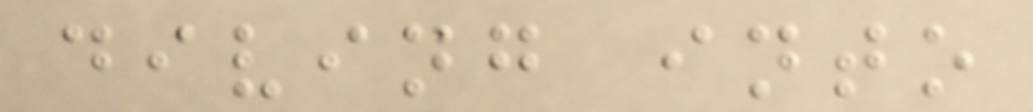diving into
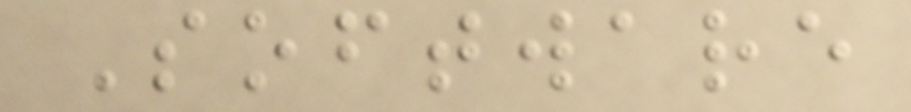Software
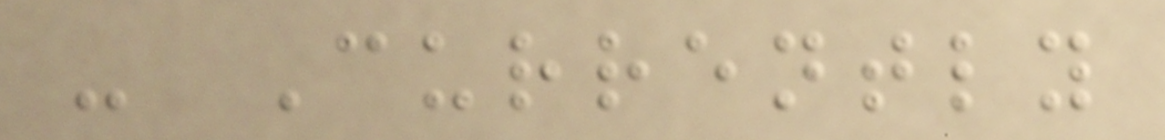- Currently
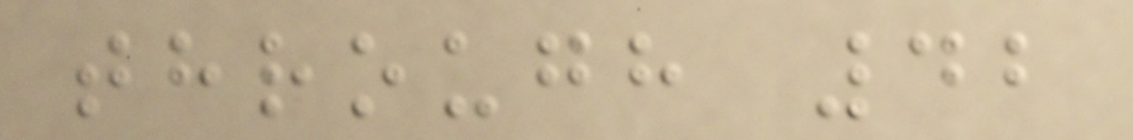through 42
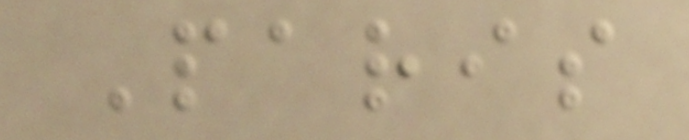Paris
